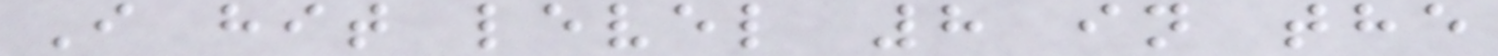I hit level 8 in the
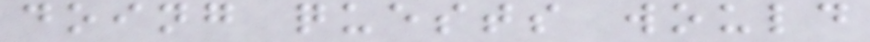doing quests would
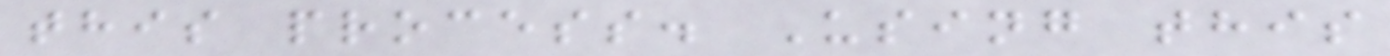this process. Using this
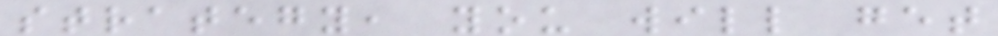strategy, you will get
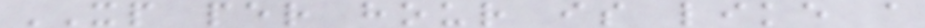XP per hour is like a
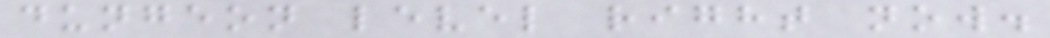dungeon level right now.
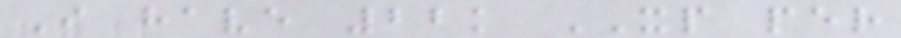I have 22k XP per
